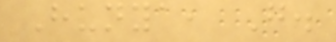Hunya, G.
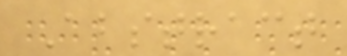Abstract
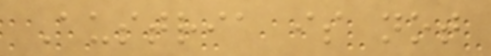Austria is not
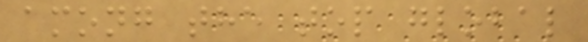among the top global
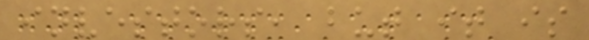investors, but it is
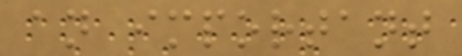an important
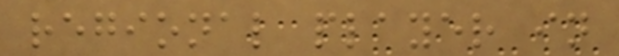regional player in
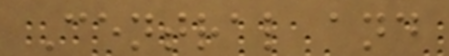Central and
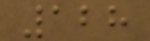128
